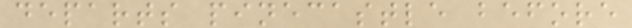departs pinecastle before
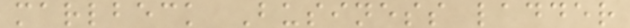marlbeck Business ladder
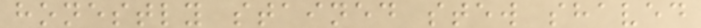honestly stained stew shaved
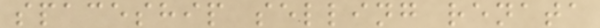spaceship selling renata
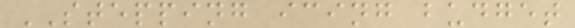STEPPING icing budget
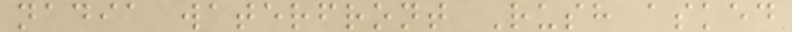nadia waterfront Rush asked
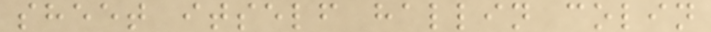sheet itself hallin colin
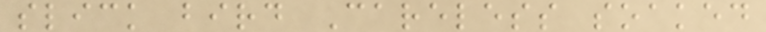slick bird Careless soaked
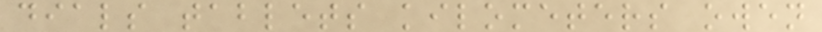dials tablets kilometers owen
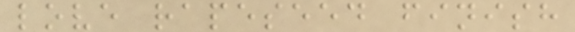love rapeseed finish
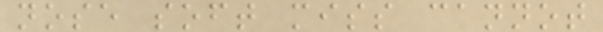nose soft miss cannot
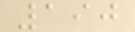190
